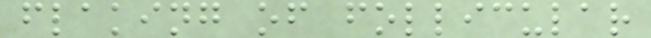flaking of follicular
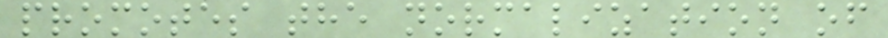promotes the normalization of
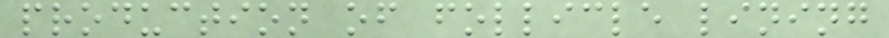production of follicle lining
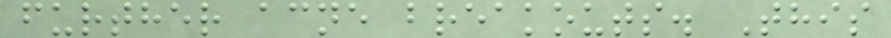further acne breakouts. This
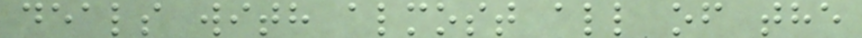deals with almost all of the
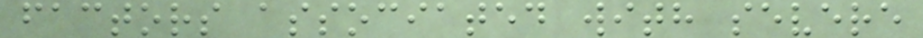factors associated with severe
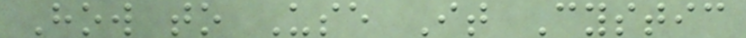How to Use It Cystic
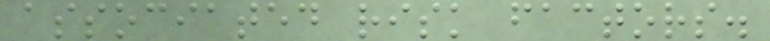associated risk factors.
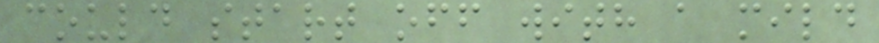could start off with a mild
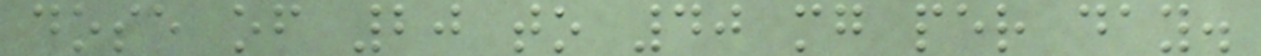dose of 20 to 40 mg per day.
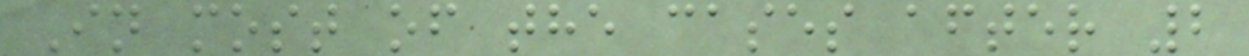In most of the cases after 2
